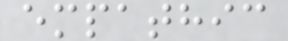empathic
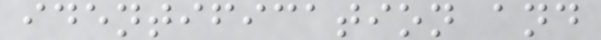identification and
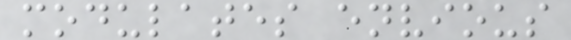modulates envious
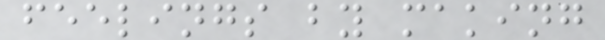feelings by making
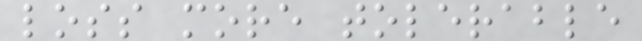loss more tolerable
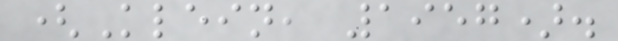(Klein, 1957).
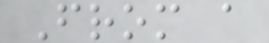From a
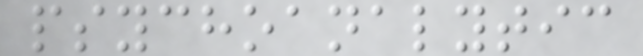psychoanalytic
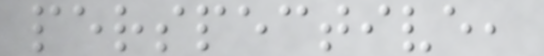perspective,
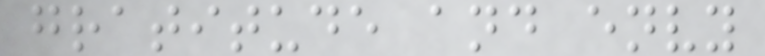gratitude and envy
